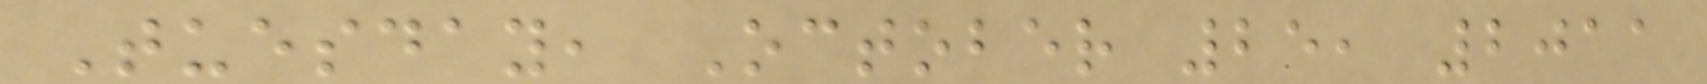Tuesday, October 25, 2011
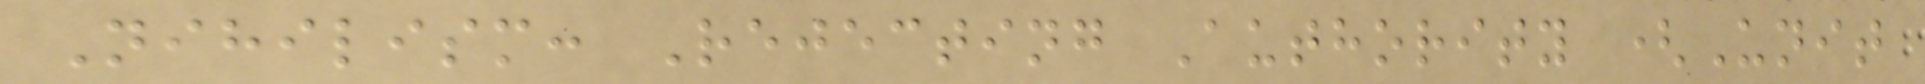Nihilism: Rejecting Authority (Unit
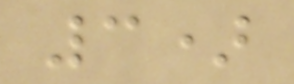3)
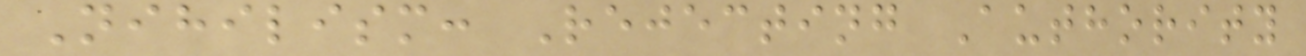Nihilism: Rejecting Authority
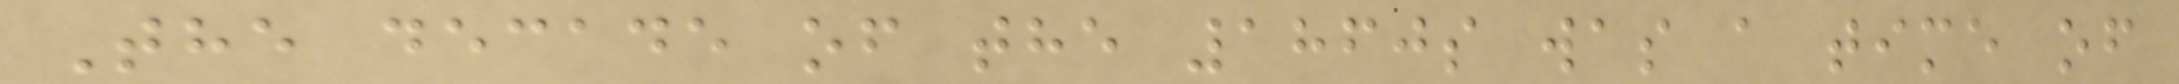The decade of the 1860s was a time of
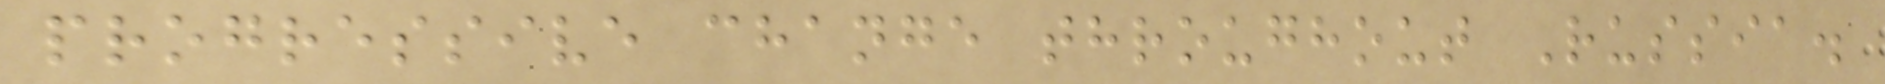progressive change throughout Russia.
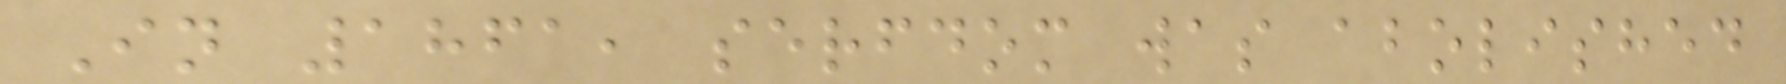In 1861, serfdom was abolished
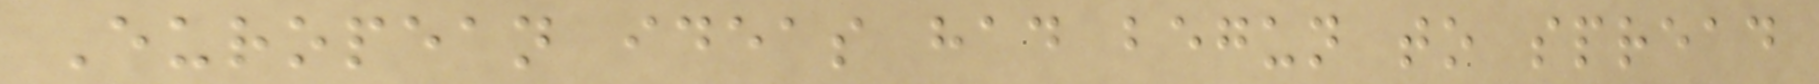European ideas had begun to spread
